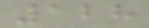128
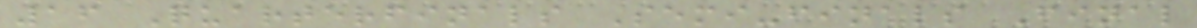16 Quarterfinals Semi-finals Final
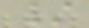/
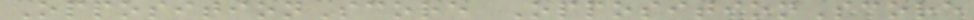OppositionScore OppositionScore
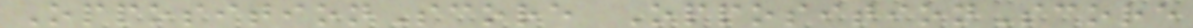OppositionScore OppositionScore
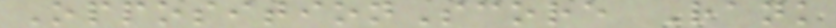OppositionScore Rank
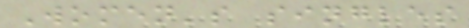Women's singles
